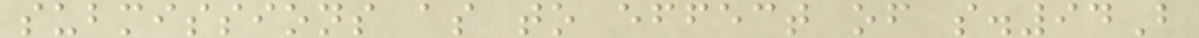submissions as to effect of s.94B
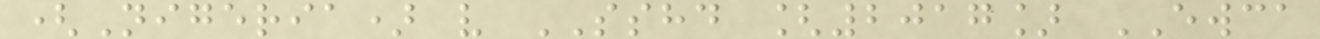(Nigeria) v SSHD [2017] EWCA
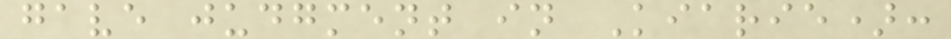gave judgment in Kiarie):
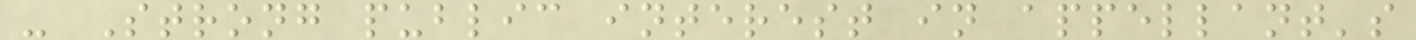- Strong public interest in appellant's
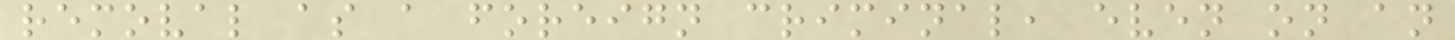removal as a foreign criminal, even on an
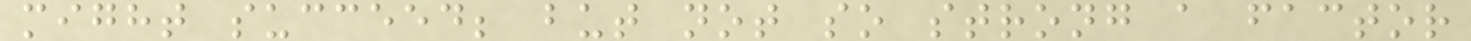might succeed; but not so strong a factor
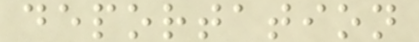deportation
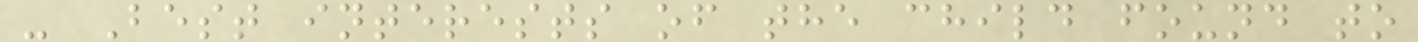- Best interests of the child found to
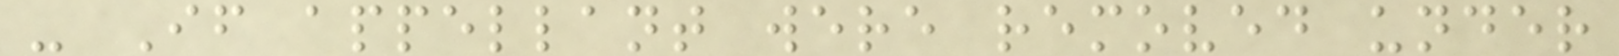- If appellant were removed under
